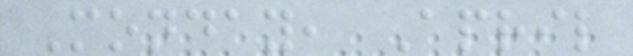Monday, April
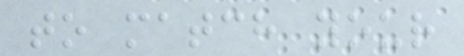to match your
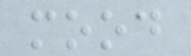mood
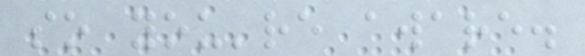so you're aware.
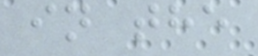in the
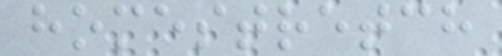homestretch
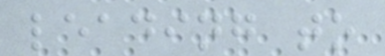leading to
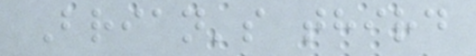Brian's third
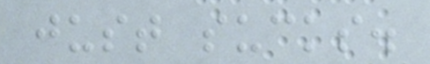just sucks.
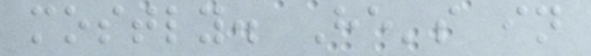mostly. He's in
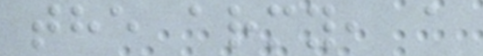the army, a
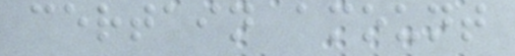certain amount
